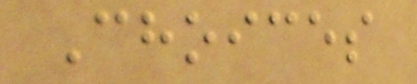Choices
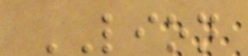LION
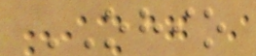OHIO
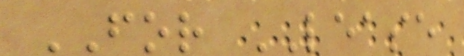FOR LEASE
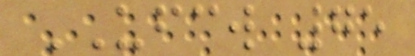UFCW 75
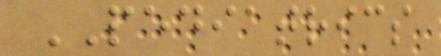PEDIATRICS
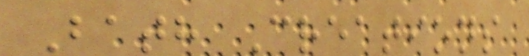Bath Creations
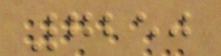7250
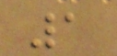1
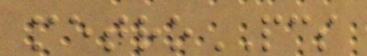metroPCS
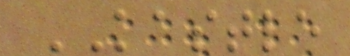KASTLE
